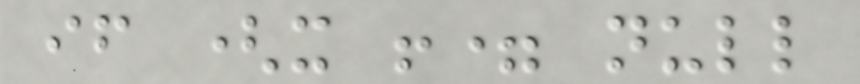if (x != null
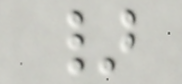}
